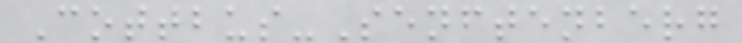Cottbus-Senftenberg
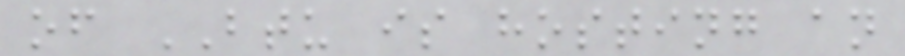of BTU is hosting an
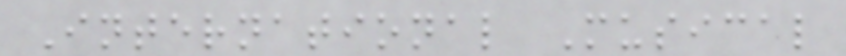International Musical
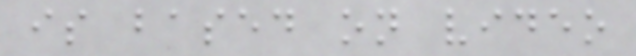is based on video
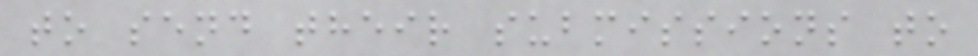to send their submissions to
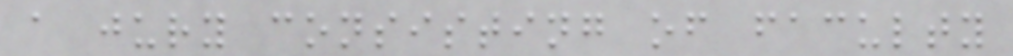a jury consisting of faculty
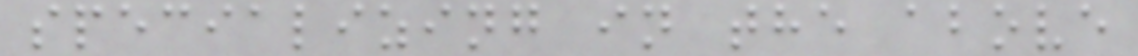specializing in the above
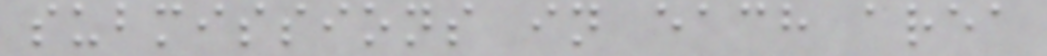submissions in each area
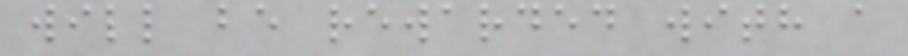will be rewarded with a
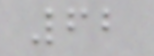62
